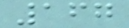167
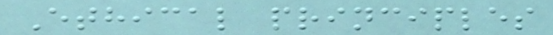Ethical principles
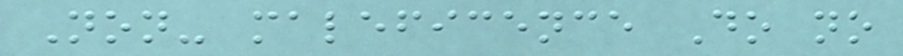Non- maleficence Do no
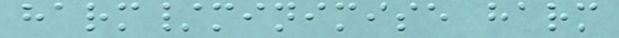harm/minimise harm
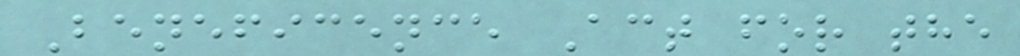Beneficence Act for the
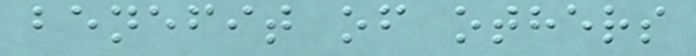benefit of others
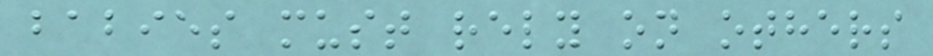babies must rely on others
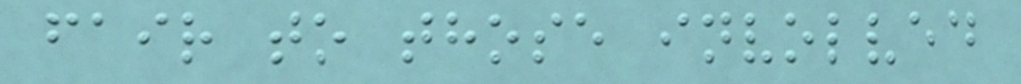fair to those involved
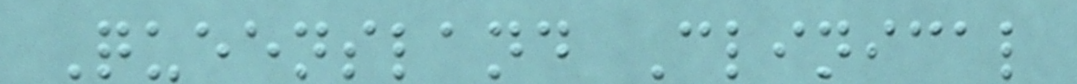Queensland Clinical
